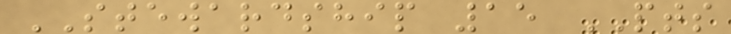STEWARDSHIP 15 PTS
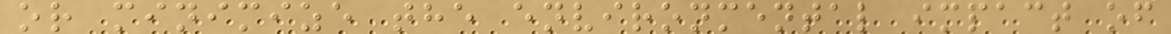or minimize the environmental impact of
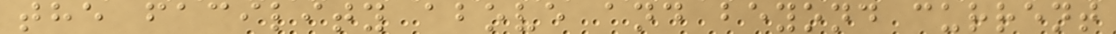the facility above and beyond current
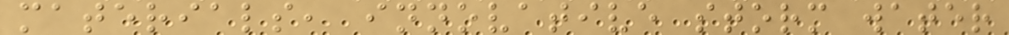materials, innovative storm water
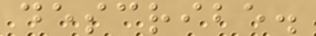describe.
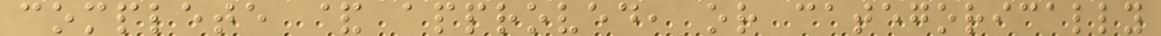complete & approved, or categorically
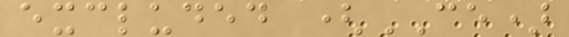excluded (CE)
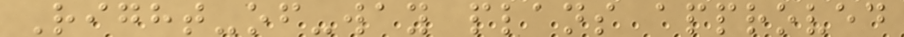Right-of-way plans approved
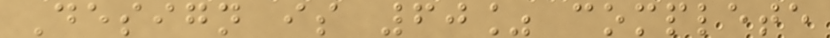Design is 60% complete
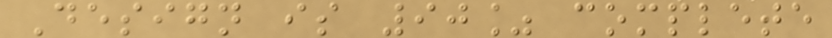Design is 90% complete
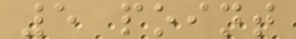5 point
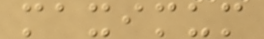maximum
